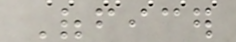Officer
